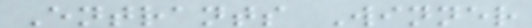Entrants Winner
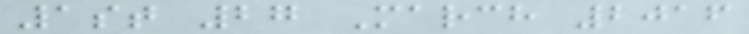1st 27 March 2016
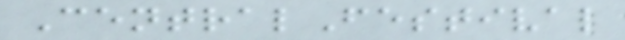CentralFestival
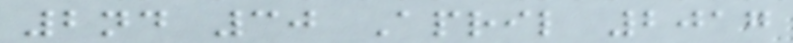2nd 30 April 2017
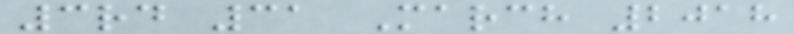3rd 31 March 2018
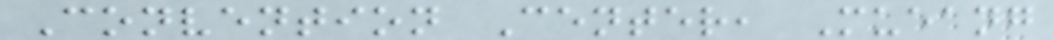Convention Center, Mueang
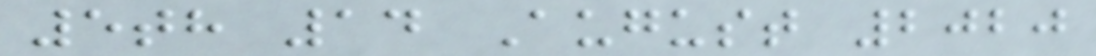5th 14 August 2020
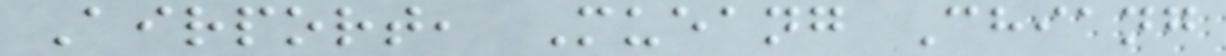Airport, Mueang Chiang
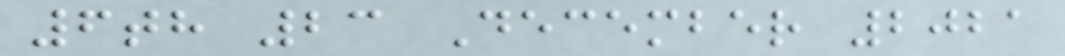6th 23 December 2021
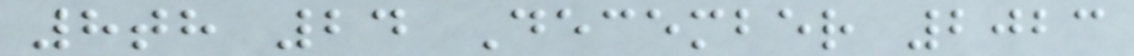8th 24 December 2023
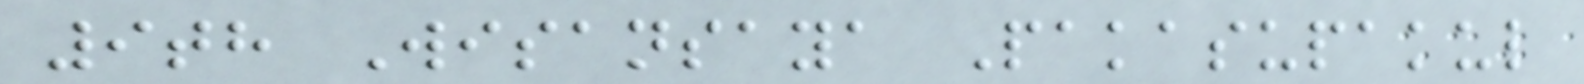9th Wisansaya Pakasupakul
